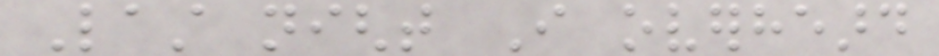Last night I overheard
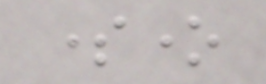someone
